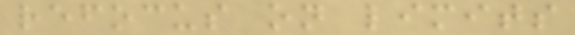refocus on limits
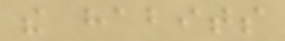the habits
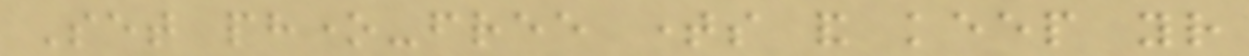Set phone-free times and keep your
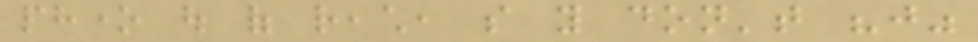phone out of reach, so you don't "just"
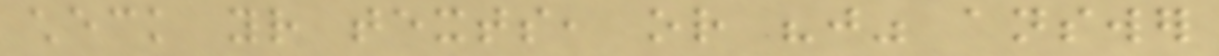check your texts, or "just" answer
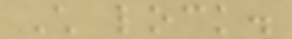Child lock.
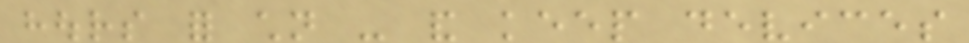hours for children - and keep devices
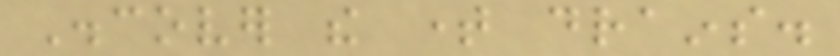Discover the time drains.
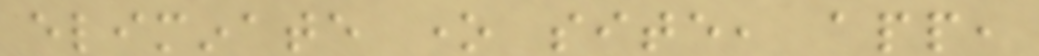eliminate one site, app,
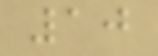10
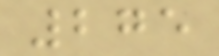275
